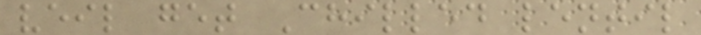veil get Chilled lentil
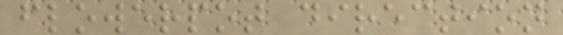flowerpot direction
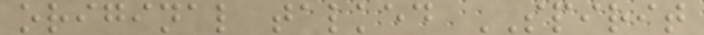original talked SPIRIT
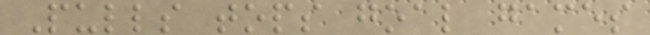Pulls tops goal games
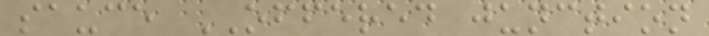sauce OFFERED junction
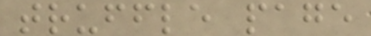truffle page
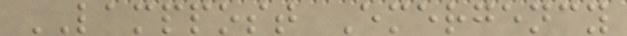LAMPPOST Emergency
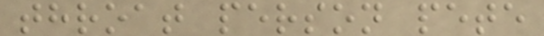throat person pete
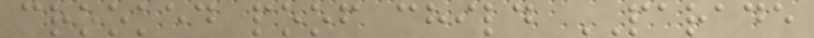crooked poof child PARADE
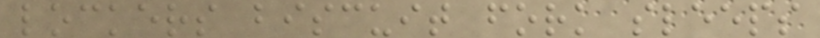lockers biscuit fork sleeps
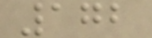172
